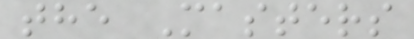the Masters
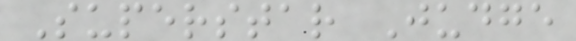Superstar Judge
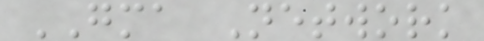GMA Network
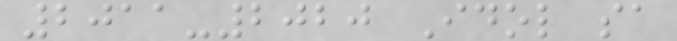2011-2020 Idol sa
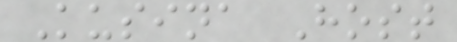Kusina Host
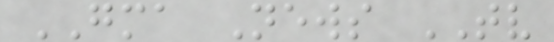GMA News TV
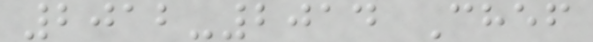2012-2014 Chef
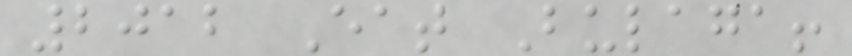2012 Eat Bulaga!
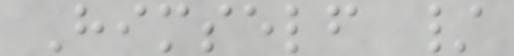Himself /
